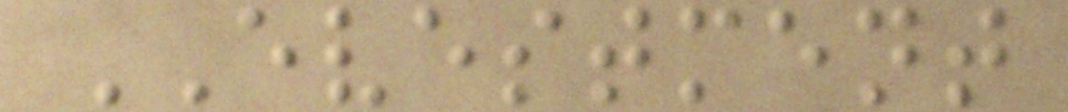EVESTMENT
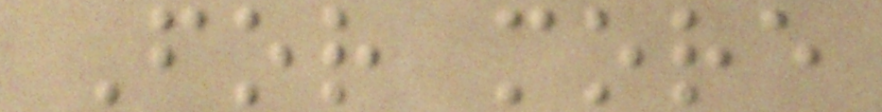For more
